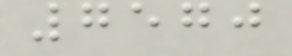7570
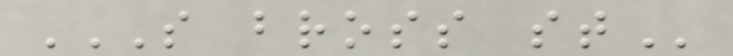S BROSS ST
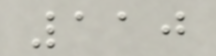110
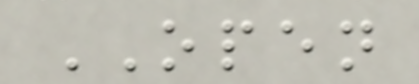OPEN
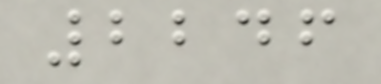2246
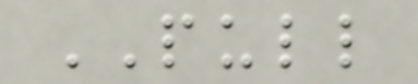PULL
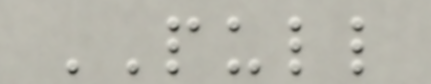PULL
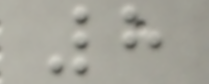8
